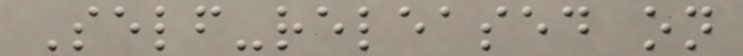Self-released on
